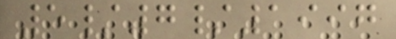5/7/1997
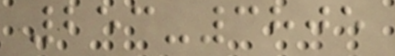253-3805
